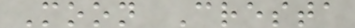Moon Cresta
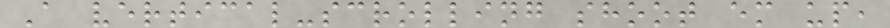A vertical-scrolling shoot em up,
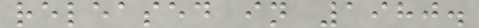released in 1980.
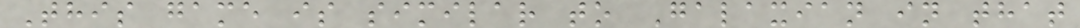This game is similar to Galaxian in that
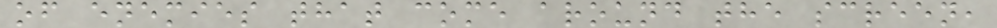of enemies that come around the screen,
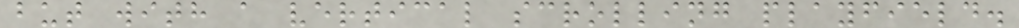but with a vertical scrolling playfield.
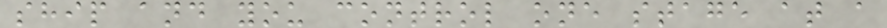ship and you control one stage at a
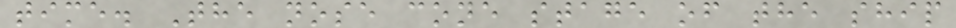time. The nose cone stage of the ship
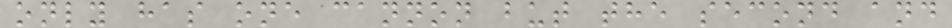only has one cannon but the second and
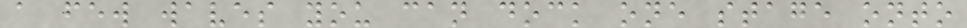a few waves you can dock one stage onto
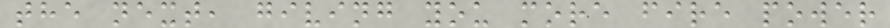the next, giving you more fire power
